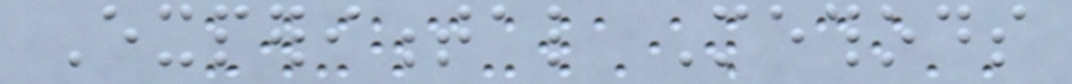Experimental Methods
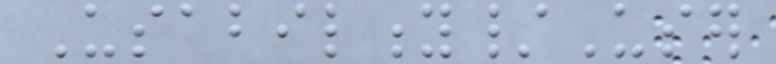Usability/User
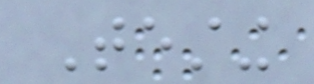Testing
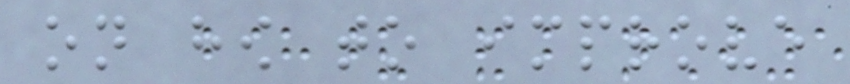on how to improve
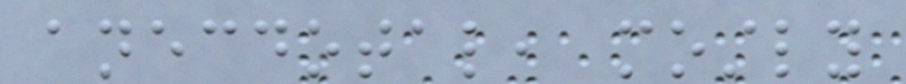anecdotal, mostly
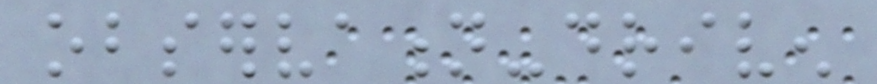observation-driven
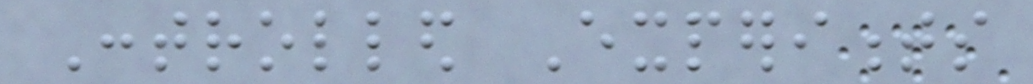Controlled Experiments
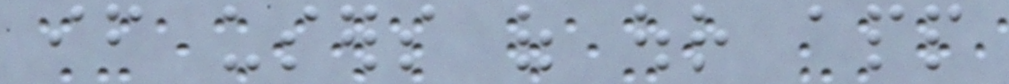if users of our app
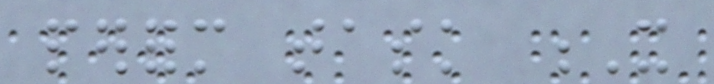perform task X
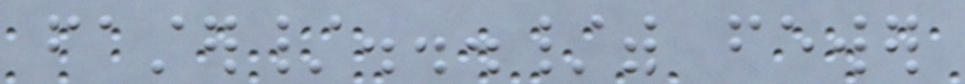faster/.../with fewer
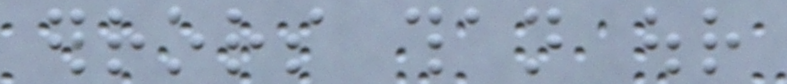errors than our
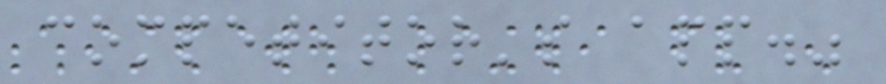competitor's app."
